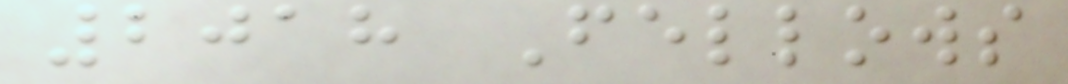2018 Fellows
